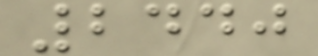2440
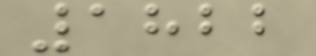1822
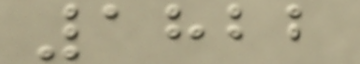1822
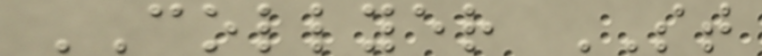COLLYER ST
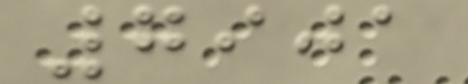7901
